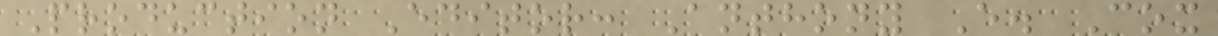Production Editor: Anthony E. Cox
